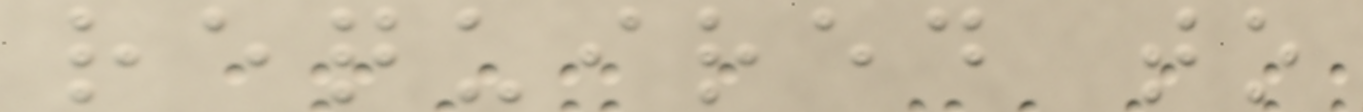required to
